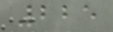225
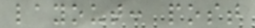layout: post
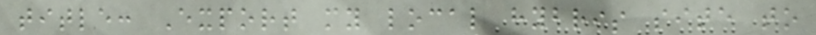title: Export my local hybris site to
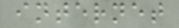internet
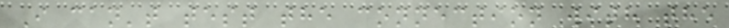I can't test the connection with the
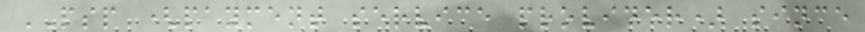PSP (payment service provider) since
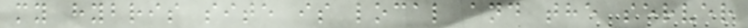my hybris site is local and the server
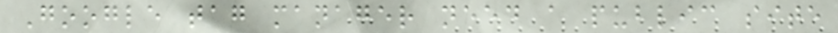Google tag manager need a public site
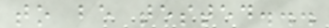to be tested...
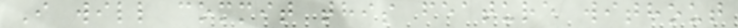I will commit this feature without
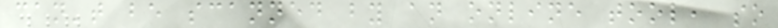can't be scanned by an online tool, so
